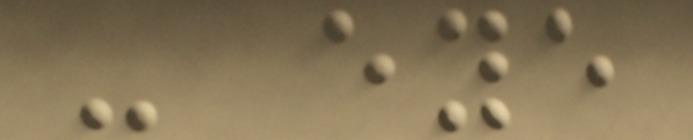- eye
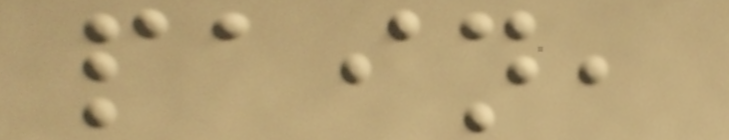pain,
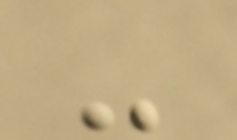-
